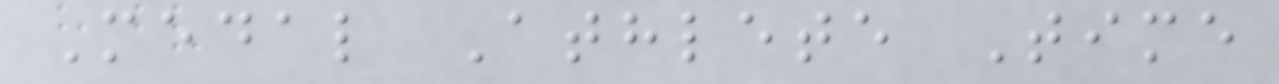Medal Athlete Time
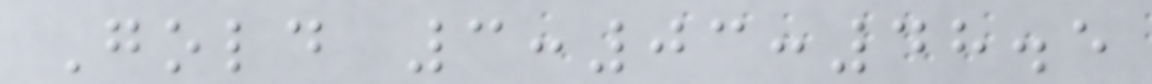Gold 3:03:48.5
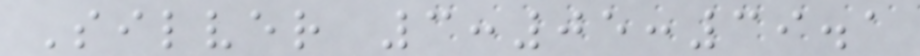Silver 3:05:39.1
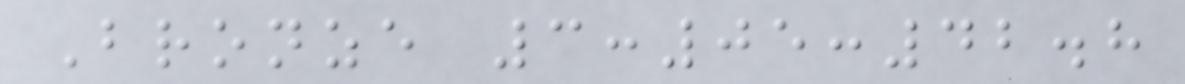Bronze 3:05:42.8
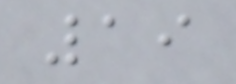19
